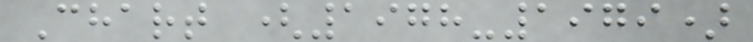Chart (1978-1979)
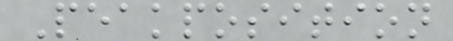Peakposition
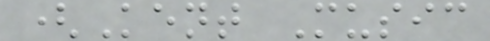(Kent Music
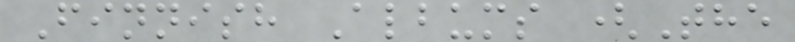Finnish Albums (The
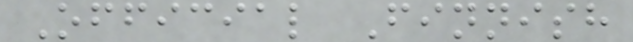Official Finnish
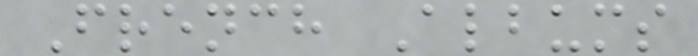French Albums
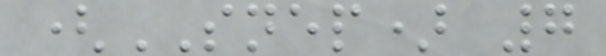(SNEP) 7
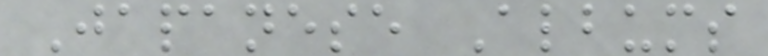Japanese Albums
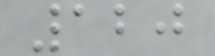120
